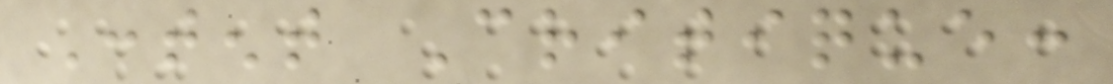Content Critique:
